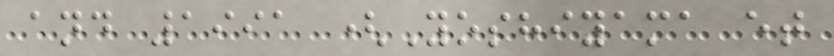and 1991 (Yoshiyama et
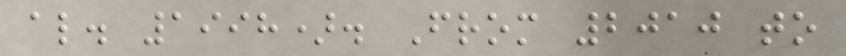al. 1998). From 2010 to
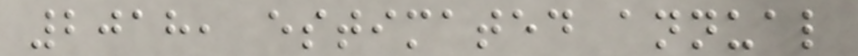2018, estimated annual
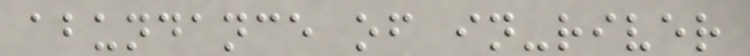abundance of in-river
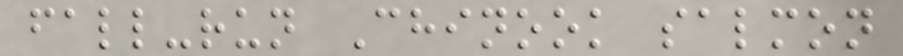fall-run Chinook salmon
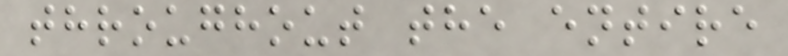throughout the entire
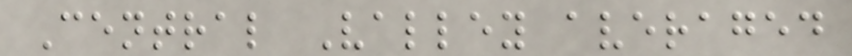Central Valley averaged
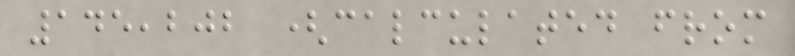145,202 (calculated from
